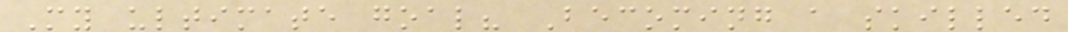My ultimate goal? Becoming a skilled
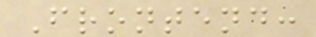Frontend:
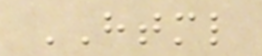HTML
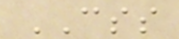CSS
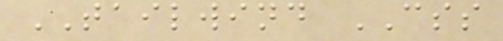TAILWIND CSS
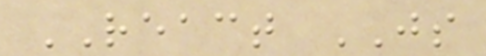REACT JS
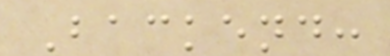Backend:
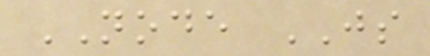NODE JS
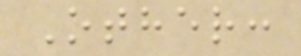Other:
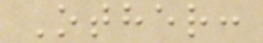Other:
